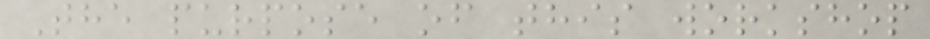The purpose of this workshop
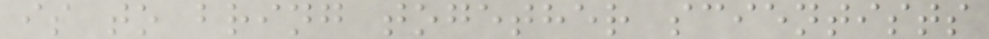is to bring together scientists
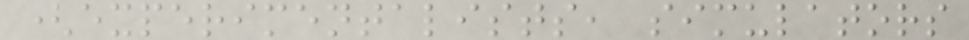(experimentalists, simulators
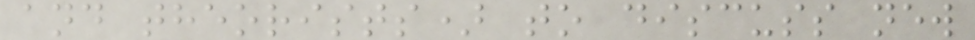and theorists) to discuss new
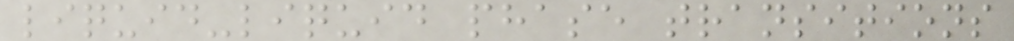liquid-liquid phase transitions
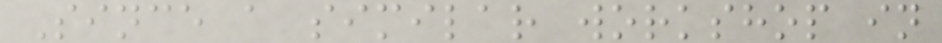Since a similar workshop in
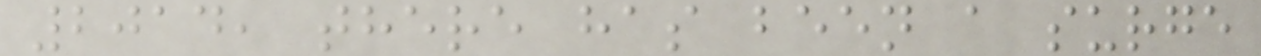2014, there has been a surge
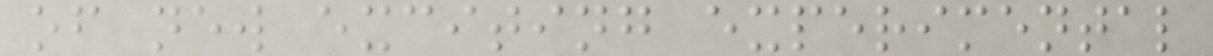of new exciting experimental
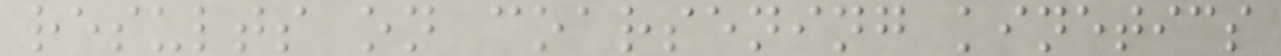results on coarsening kinetics
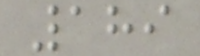189
